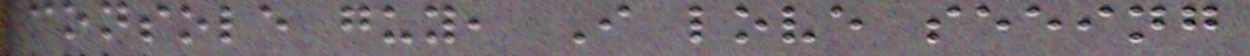console guy, I love seeing
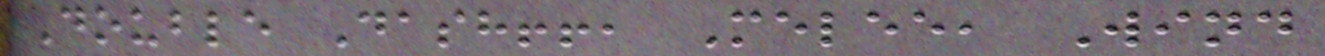Double Dash!!, Melee, Wind
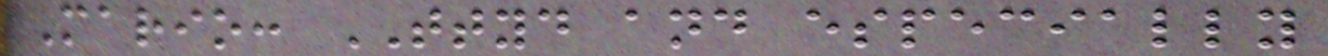Mario: TTYD and especially
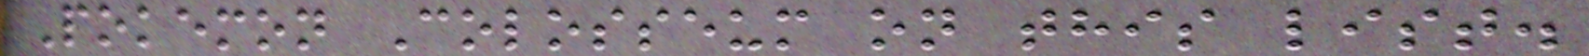Pokemon Colosseum on this list.
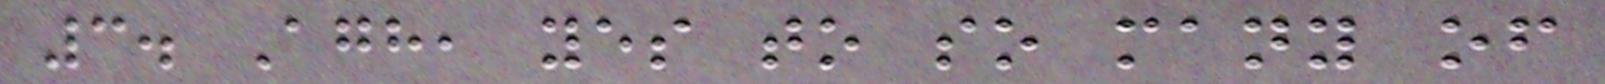3. Agh, yes to so many of
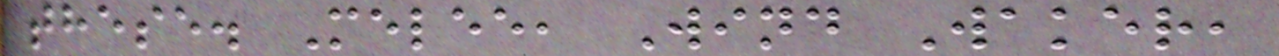these. Melee, Wind Waker,
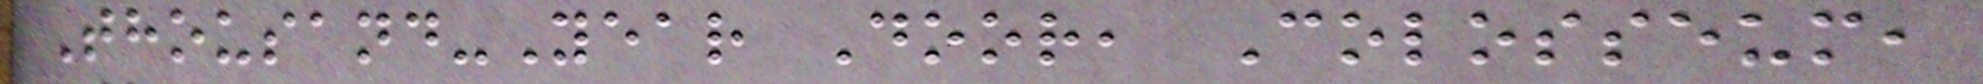Thousand-Year Door, Colosseum,
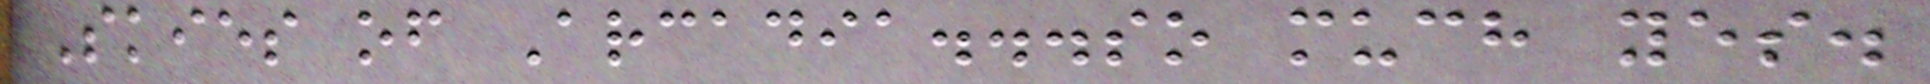Skies of Arcadia...so much yes.
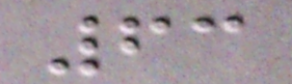63
